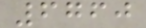6760
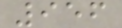956
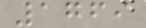1769
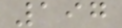197
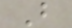B
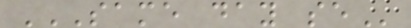SAME DAY SE
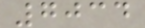7034
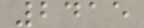2415
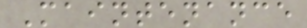Maintenance
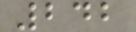242
